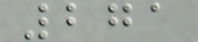271
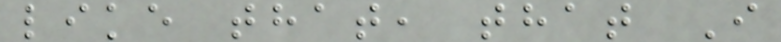like that, that I
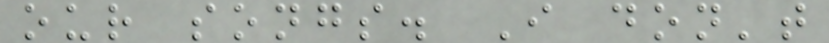our songs. I don't
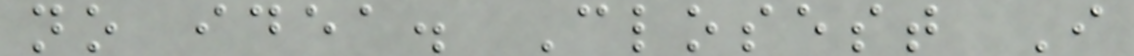no idea. Closest I
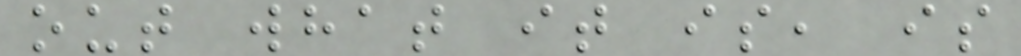out what it is, is
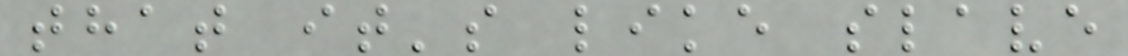that it's like slave
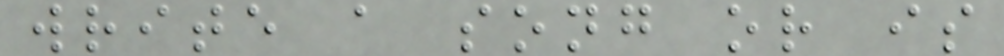write a song or is
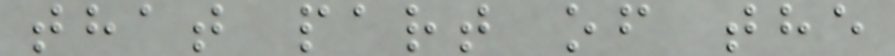that part of the
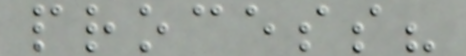process?
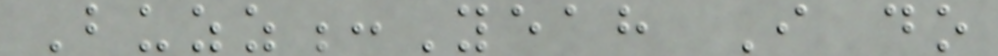Buzz:Yeah I do
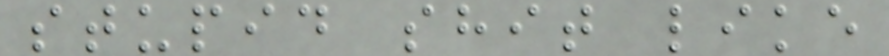stupid shit like
